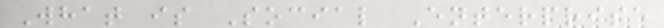What is Social Enterprise
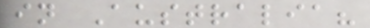in Australia?
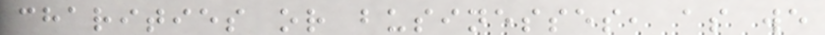charities or businesses, as we
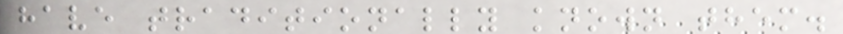have traditionally known them.
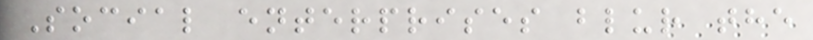Social enterprises blur the
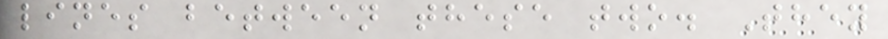lines between these two. They
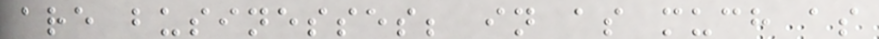are businesses; in as much as
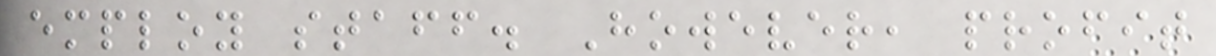employ staff. However, profit
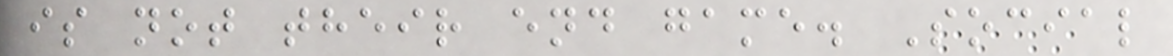is not their end game. Social
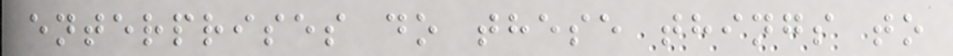enterprises do these things to
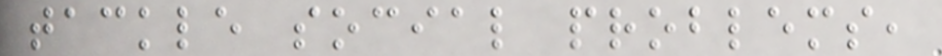tackle social problems,
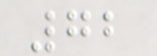72
